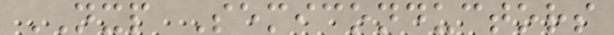NXP Semiconductors
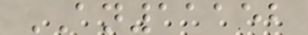AN11152
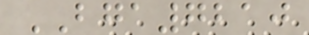BGA7210
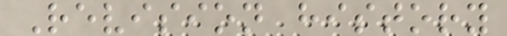Revision history
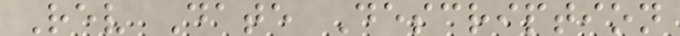Rev Date Description
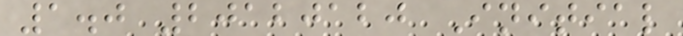1.0 20120120 Initial
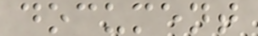document
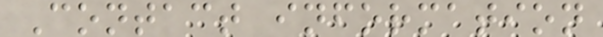Contact information
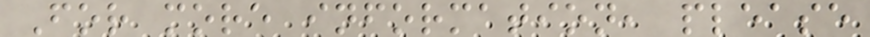For more information, please
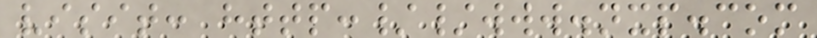visit: http://www.nxp.com
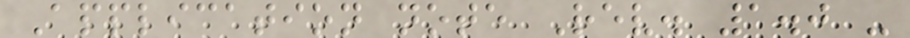Application note Rev. 1.0 -
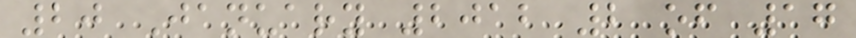20 January 2012 2 of 17
